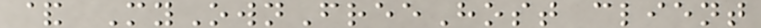& MyOwnFreeHost client
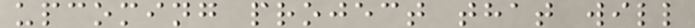upcoming project that will
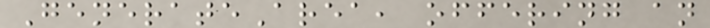GenerateArea, offering an
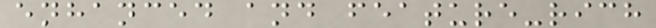enhanced and feature-rich
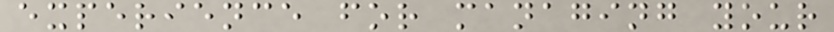experience for managing your
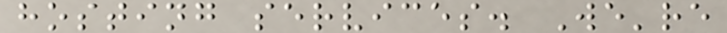hosting services. We're
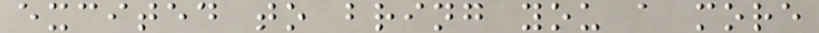excited to bring you a more
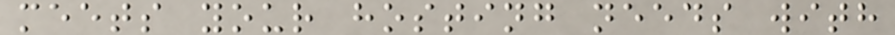meets your hosting needs with
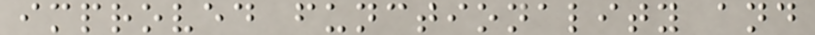improved functionality and
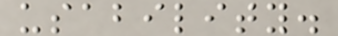usability.
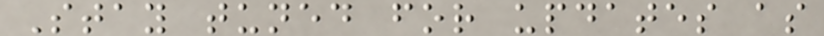Stay tuned for updates as
